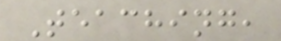Teaching,
